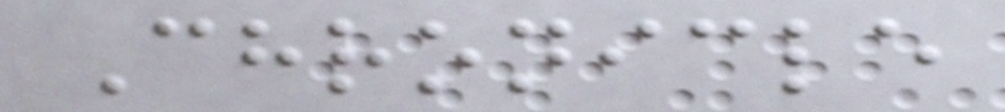Chronicle
